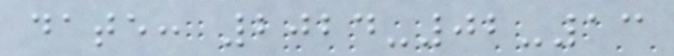date: 2024-02-13
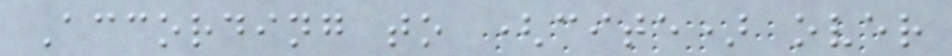According to (cite) over
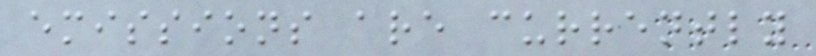emissions are currently
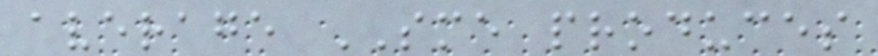average SME produces
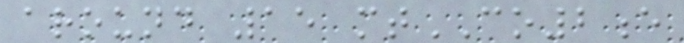around 15 mtCO2e
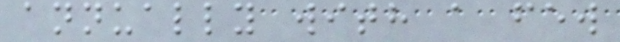annually with a few
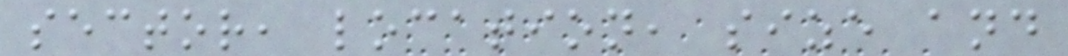sector, location, size and
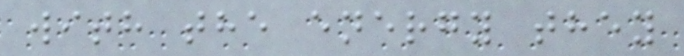with the energy they
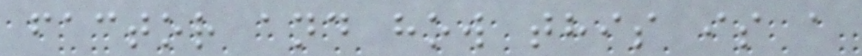factor and how this is a
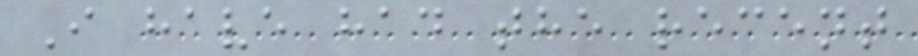I have had the recent
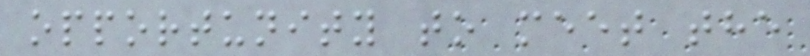opportunity to meet the
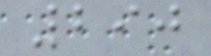290
